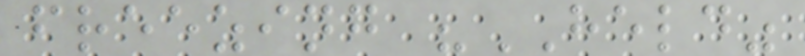freezing "HELD"
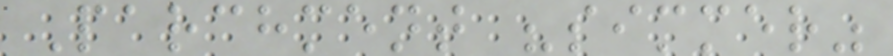Parchment "simmer"
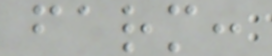farm:
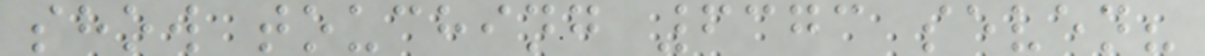show touching 6373 seven?
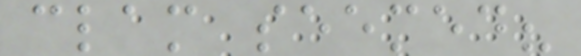clam seemed?
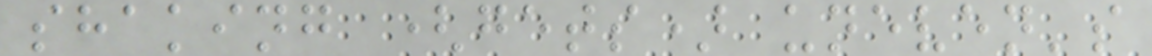shaking (gets) uneven's
